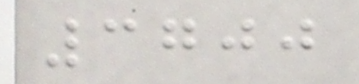3700
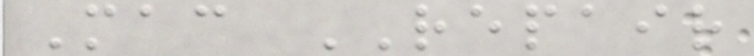Mac REPAIR
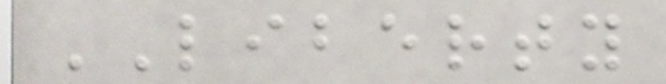LIBERTY
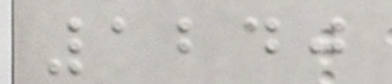1240
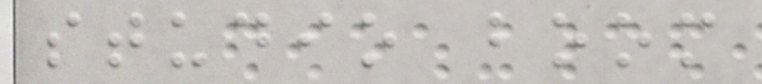studio boom
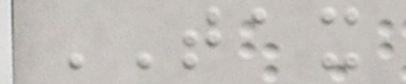TAX
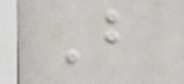B
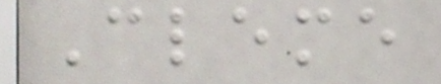Cleme
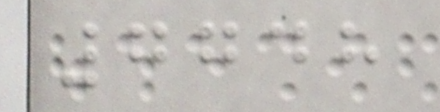7748
